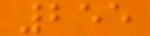255
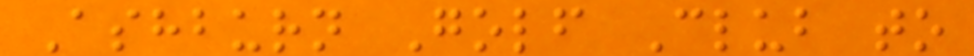Ashburn Golf Club to
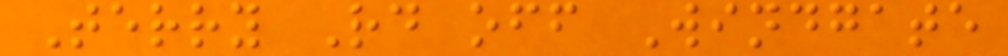Terry Rd off Windgate
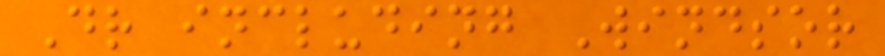Dr including Windsor
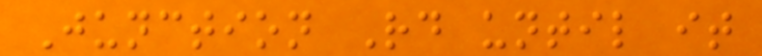Junction Rd until it
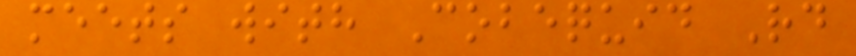meets with Cobequid Rd
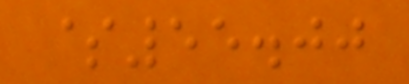$55.00
